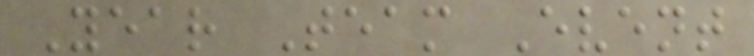Year Team Event
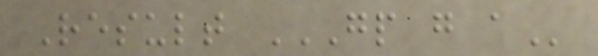Result GP G A
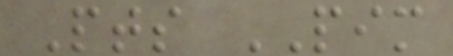Pts PIM
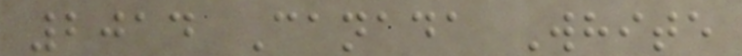2014 Canada White
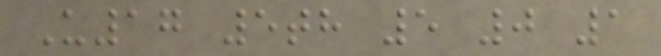U17 5th 5 0 1
